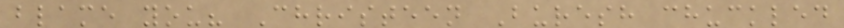blame you? Christeen Buresh chuckled
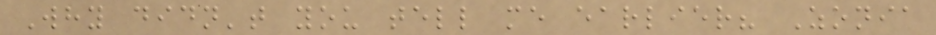Why didn't you tell me earlier? Zonia
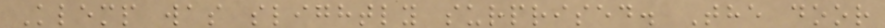Klemp was slightly surprised. The door
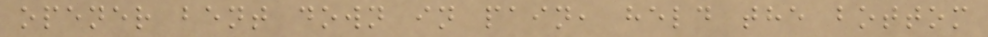opener bent down in pain, held the bottom
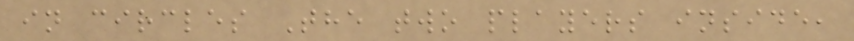in circles The two players inside,
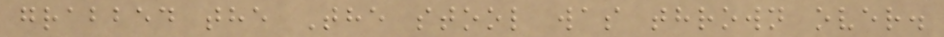grabbed the The stool was thrown over.
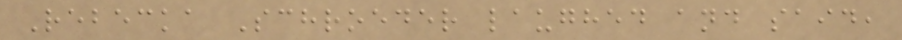Rebecka Schroeder laughed and said,
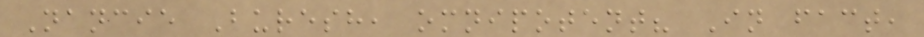Nancie Buresh, omnipotent? In fact,
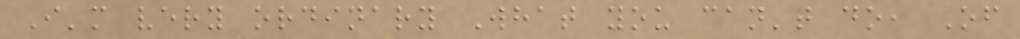I'm very ordinary What you can't do, Of
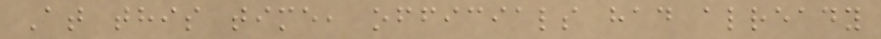At this time, officials had already
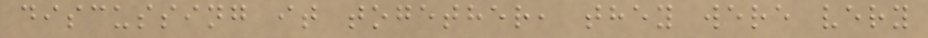discussing it together, they were very
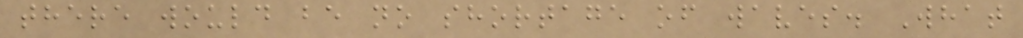there would be no shortage of waves. What
